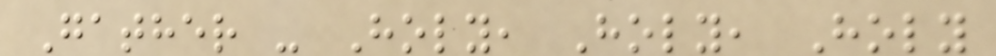Gather - Holy, Holy, Holy
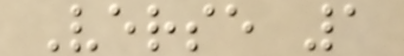Verse 1
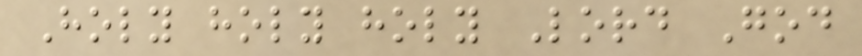Holy holy holy Lord God
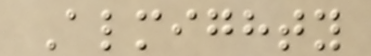Almighty
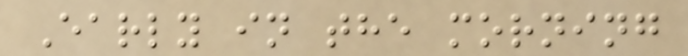Early in the morning
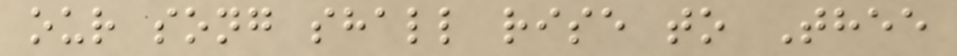our song shall rise to Thee
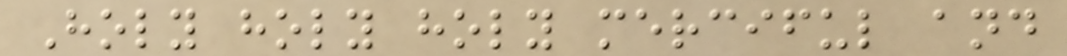Holy holy holy merciful and
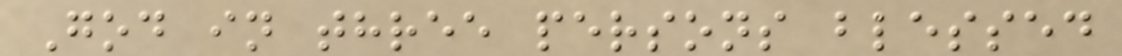God in three persons blessed
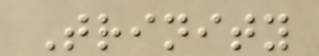Trinity
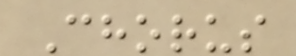Chorus
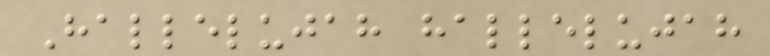Hallelujah hallelujah
